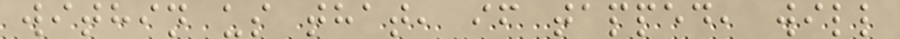within us that, if tapped, will
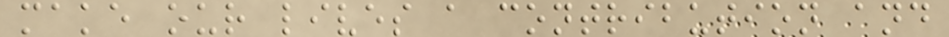make our lives a contribution and
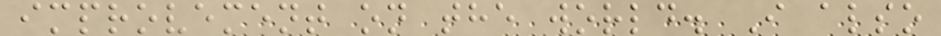improvement on the world. I also
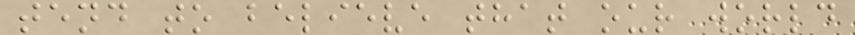tend to believe that our world
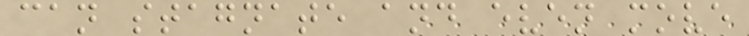can stagnate and even move
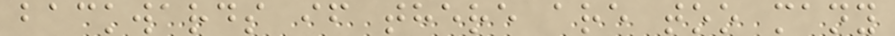backwards if there are too many
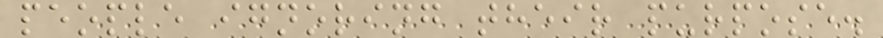people ignoring their purpose.
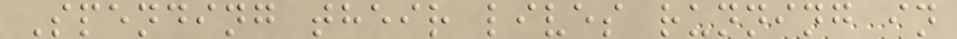Spending their lives running in
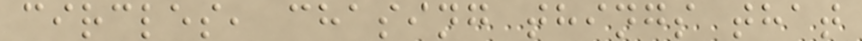circles, chasing things that
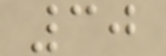30
